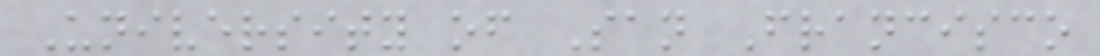University of San Francisco
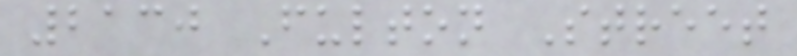2130 Fulton Street
